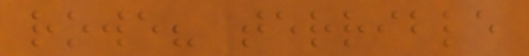rowe? terrible
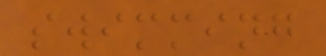swimming
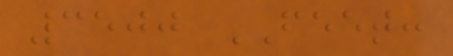3500 FEET:
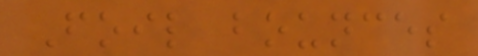Foil bounces
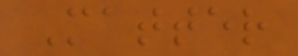Matter
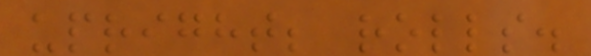upright; rolls.
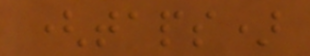(taps)
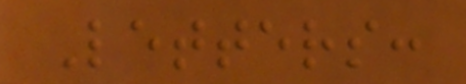Letters:
